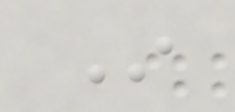In
